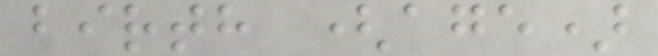birth (age)
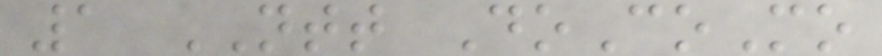1 NTT DoCoMo
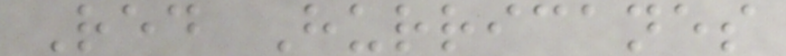Red Hurricanes
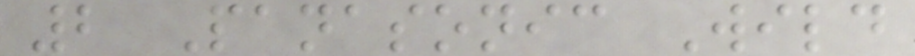2 Panasonic Wild
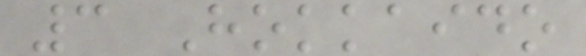3 Hokkaido
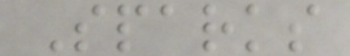Sparks
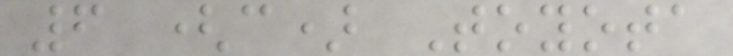6 (c) Toyota
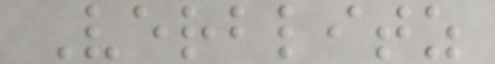Verblitz
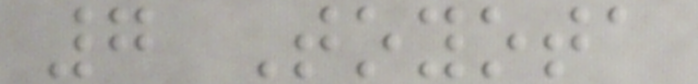7 Toyota
